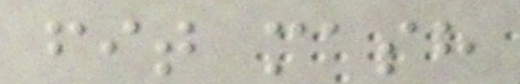fit mash
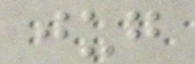jug
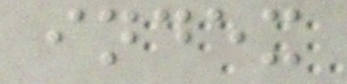index
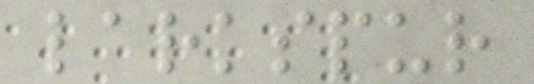larkspur
